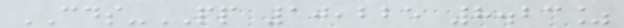CDS-PP 10,225 8.23%
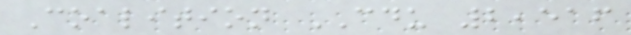Coalition CDU 2,516
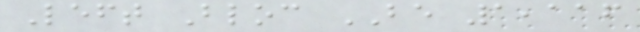Left Bloc BE 1,116
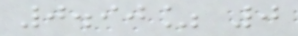0.90% 0
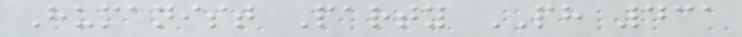Humanist Party PH 431
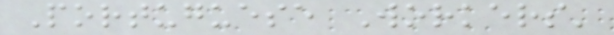Portuguese Workers'
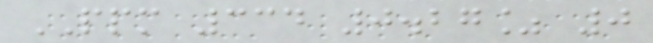PPM 334 0.27% 0
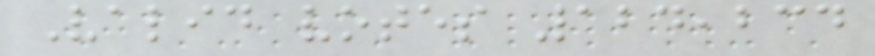Valid votes 124,234
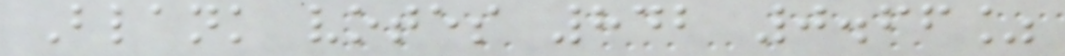Blank votes 842 0.66%
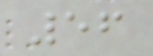56
